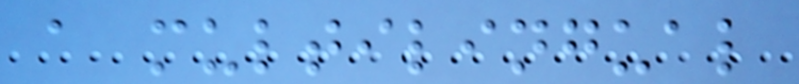a multilingual
